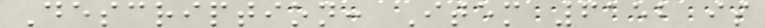Description: Item 6152 is
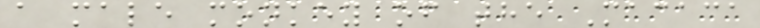a male monkey of the Macaca
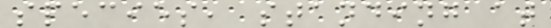species, standing at
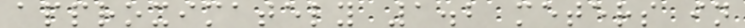approximately 1.2 meters in
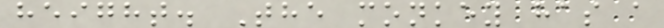height. The monkey has a
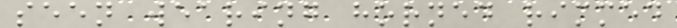seen wearing horned rimmed
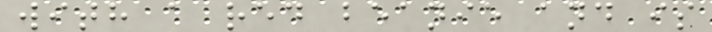with a red beanie and is
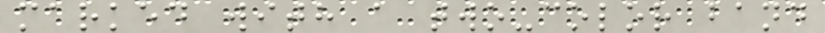marked with a two-color band
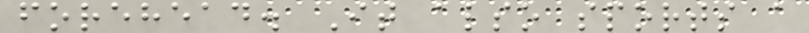forehead. It also sports a
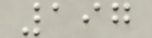197
